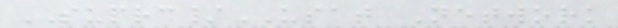SUPRC/USAT Network
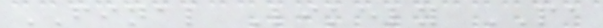FINAL Likely PA
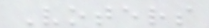Voters
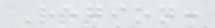Region:
